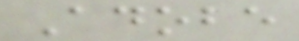Adobe
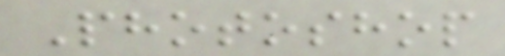Photoshop
